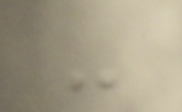-
